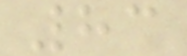83
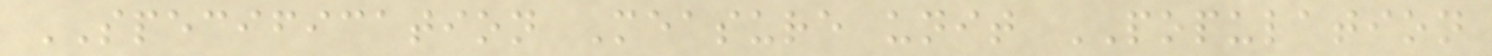SPECIFICATION Measure unit POPULATION
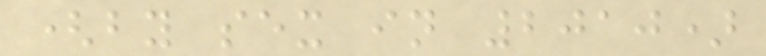(by sex in 2010)
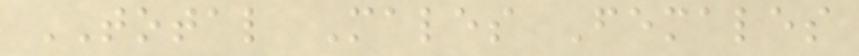TOTAL Males Females
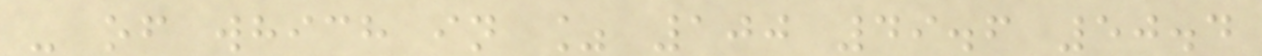- of which in % 100 49.6 50.4
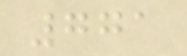771
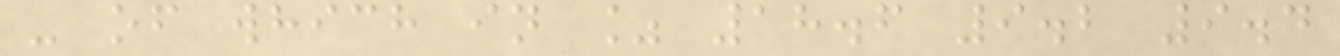- of which in % 18.6 9.2 9.4
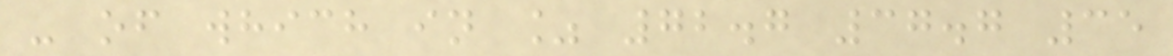- of which in % 72.7 37.7 35
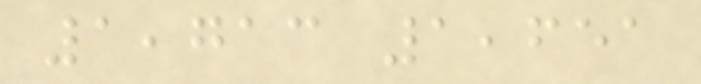1,713 1,651
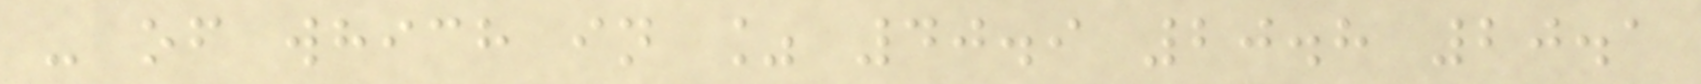- of which in % 40.9 20.8 20.1
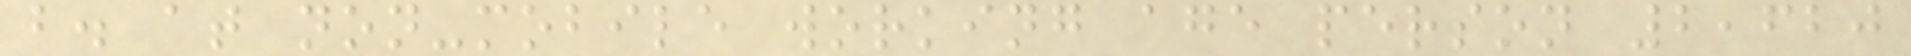b. at non-mobile working age person 2,620
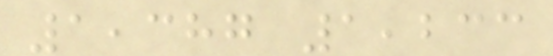1,387 1,233
